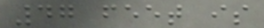47 feet is
